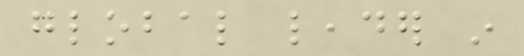global leader in
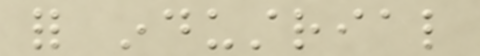for industrial
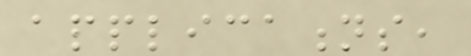applications,
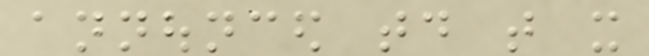announced today that it
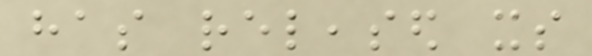has released its
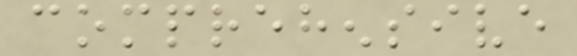comprehensive
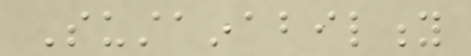Sustainability
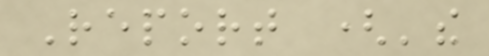Report ('the
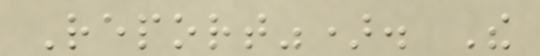Report"). The
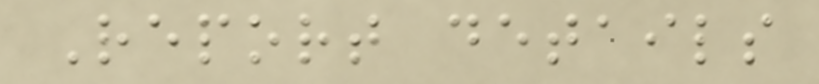Report details
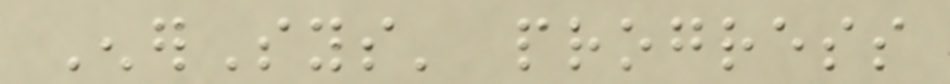EnerSys' progress
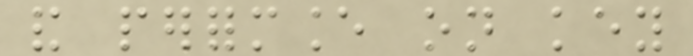and performance on key
